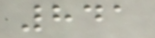841
